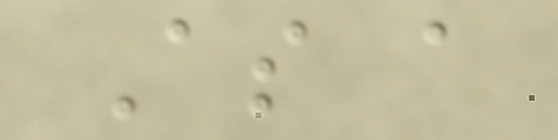As a
